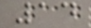14
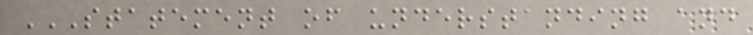STATEMENT OF UNDERSTANDING AND
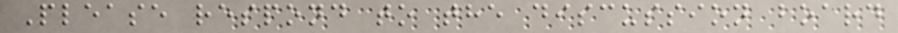Please respond to the discussion board
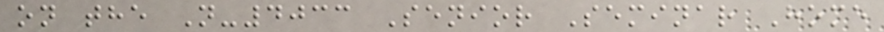on the N-4033 Senior Seminar Home
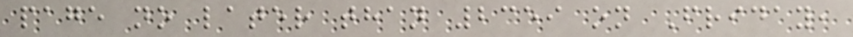page no later than 2359 on Friday,
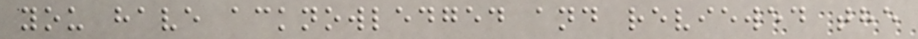you have acknowledged and reviewed the
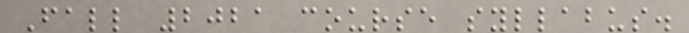Fall 2021 course syllabus.
